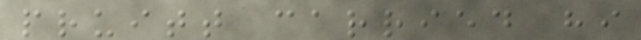pruitt carried hi
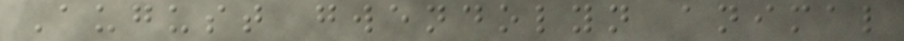August gwendolyn animal
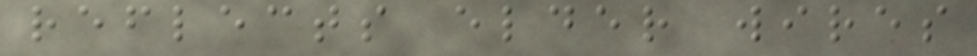reflects elder wires
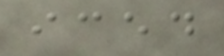iced
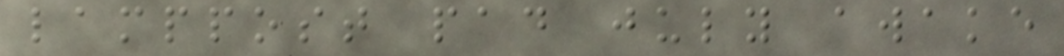lamppost pad july awake
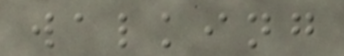walking
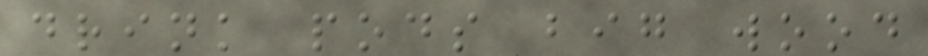drink pods big wood
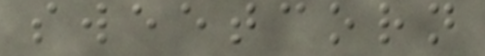sweetcorn
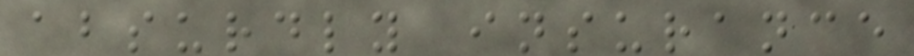absurdly insurance
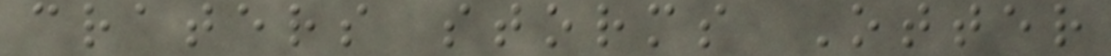craters storms Otter
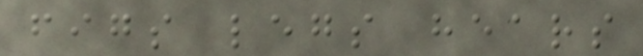figs legs hears
